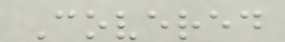Covered
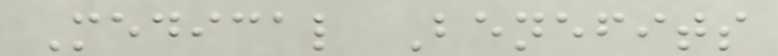Medical Benefits
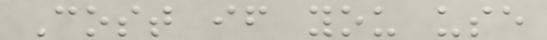Cost if you use
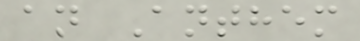an Anthem
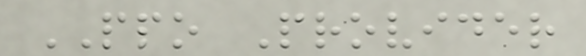PPO Provider
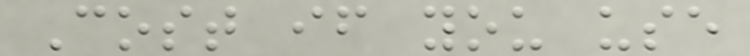Cost if you use
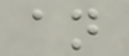an
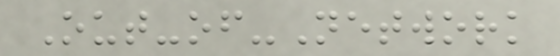Out-of-Network
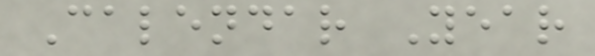Calendar Year
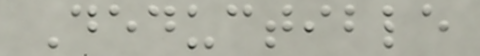Deductible
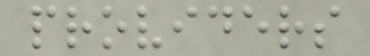providers
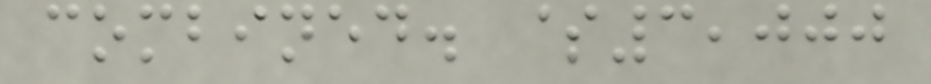combined. $3,000
